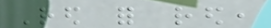Red for red,
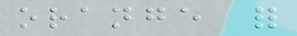orange for
